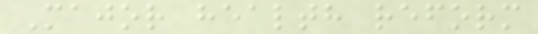Major health reform
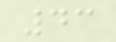43
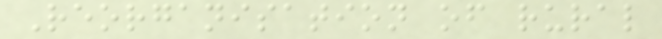Reorganisation of rural
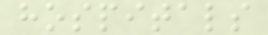hospitals
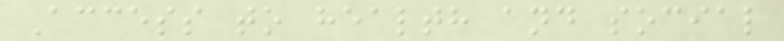Access to health and social
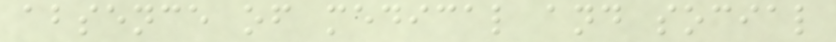absence of medical and social
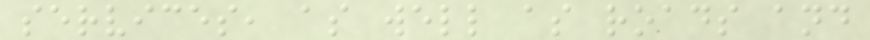services, as well as roads and
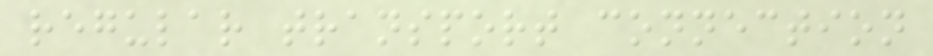regular transport connection
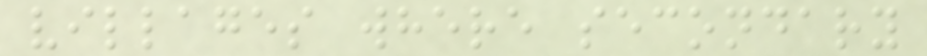villages where secondary
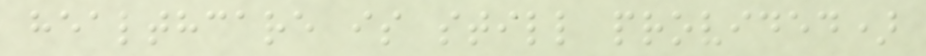healthcare is still provided)
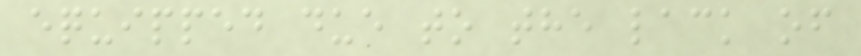equipped due to the lack of
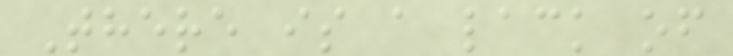There is a lack of
